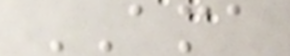AMA
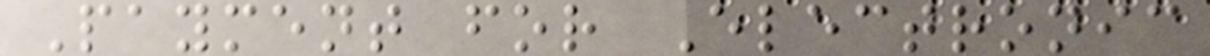Payment for Electronic
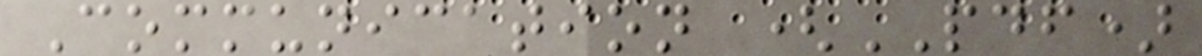Communication (PDF)
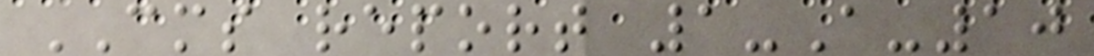CMS report 1-A-10
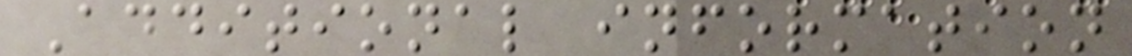Additional information
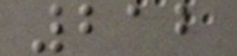212
